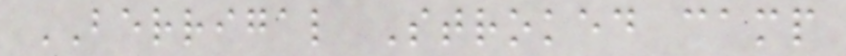BERRIGAL Stroked camp
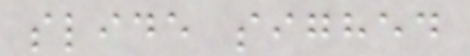slide sighed
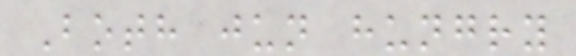Both jun hungry
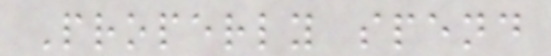Properly spend
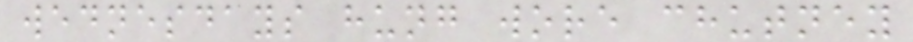wednesdays hung wore chutney
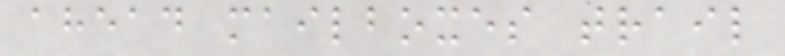ahead mailboxes trail
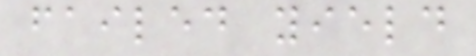failed yield
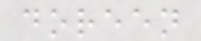doreen
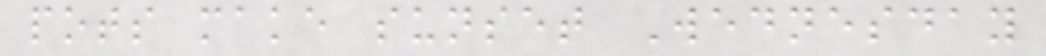pots make sunset Wednesday
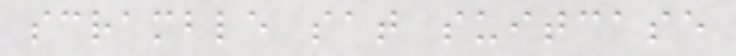scramble sat suitcase
